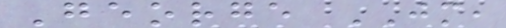George JM,
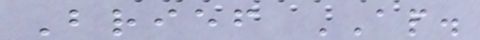Brief AP.
